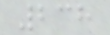238
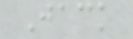Jack
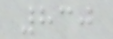830
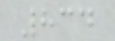834
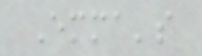Emma's
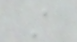A
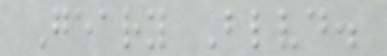Geary Blvd.
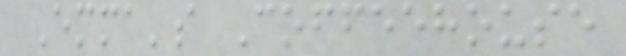Emma's Coffeehouse
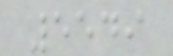5549
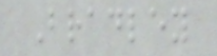Bradley
